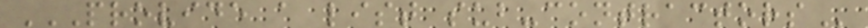PROVIDE A LIST SUB-CONTRACTORS
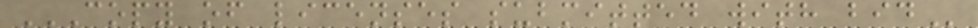COPY OF LICENSES SUBMITTED WITH BID
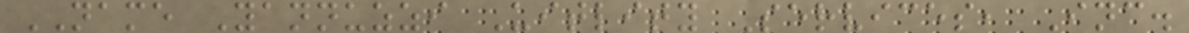NAME Yannuzzi Uitlity Services, Inc.
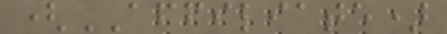(AFFILIATE)
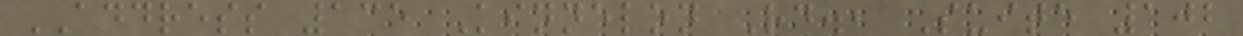ADDRESS 135 Kinnelon Rd., Suite 102
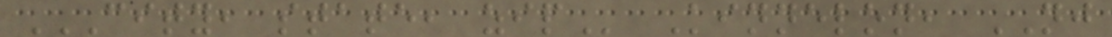CITY, STATE, ZIP Kinnelon, NJ
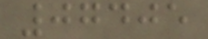07405
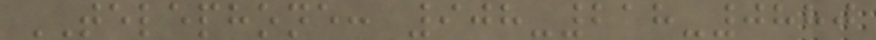TELEPHONE: 908-218-0880
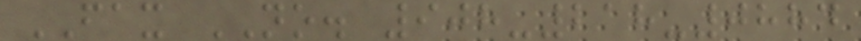FAX NO. 908-218-0884
